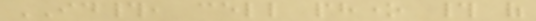ID#, cell phone # of
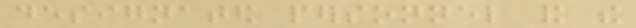designated personnel and the
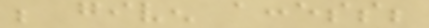be given access;
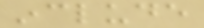include
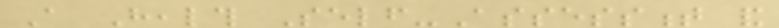A Health Self-Assessment and
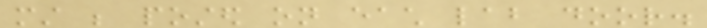must be posted on each lab door.
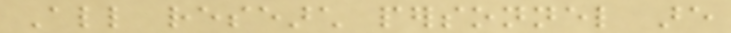All research personnel are
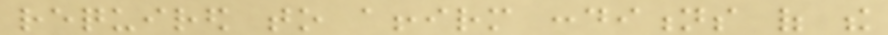required to affirm conditions of the
